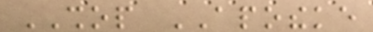SHOP APOTHEKE
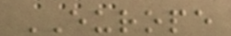EUROPE
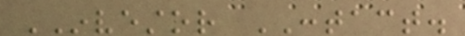INVESTOR CONTACT.
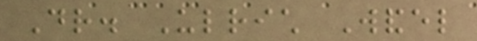Dr. Ulrich Wandel
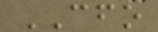CFO
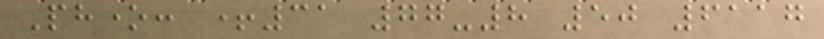Phone: +31 77-8 50 6117
